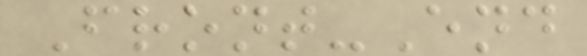Front-End
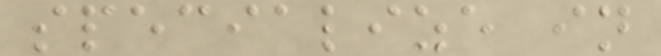specialize in
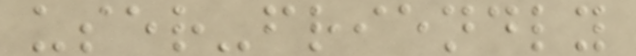user-friendly
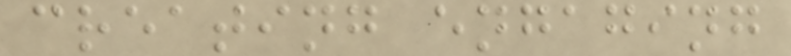creating engaging
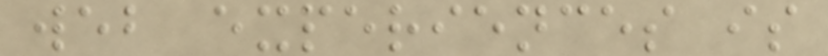web experiences is
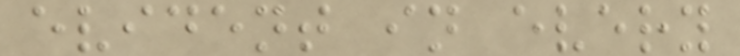evident in every
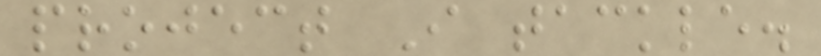project I tackle.
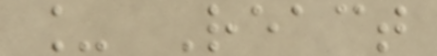_ React
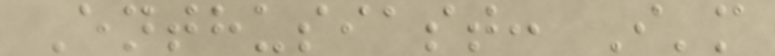Enthusiast: I'm
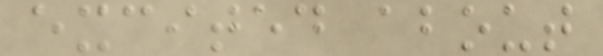excited about
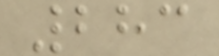283
